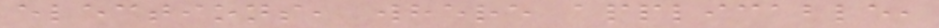elections, where applicable,
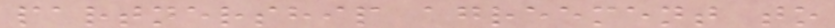partnership agreement to
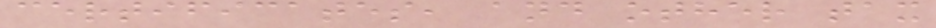certificates, and other tax
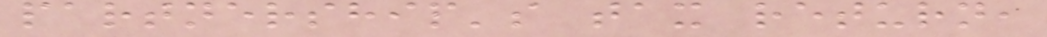partnership's tax return,
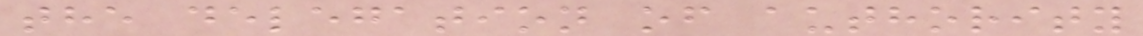the delegation of authority
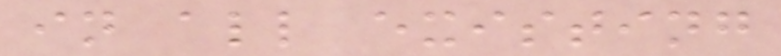in all existing
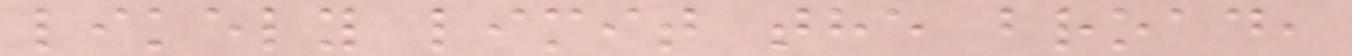likely limit the broad,
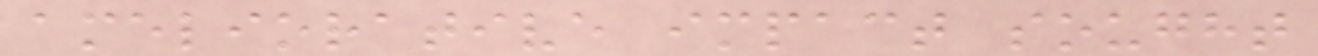ameliorative impact sought
